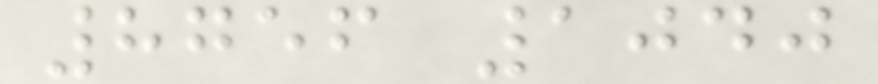8756 1040
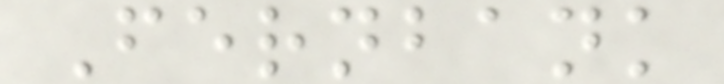Fernbank
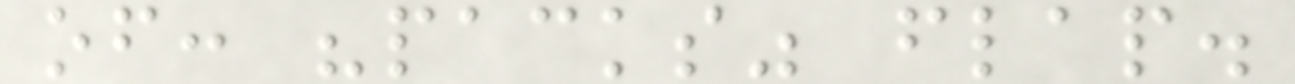of: "packs" flap.
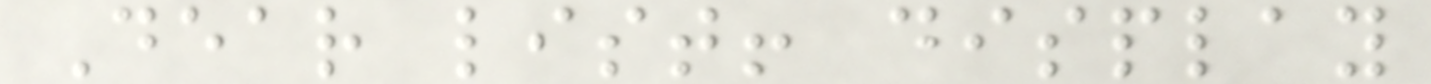Dear list! display
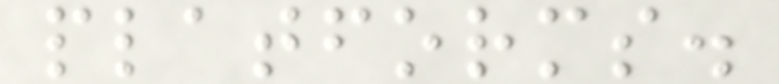platforms.
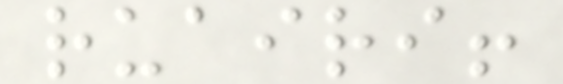ruairi!
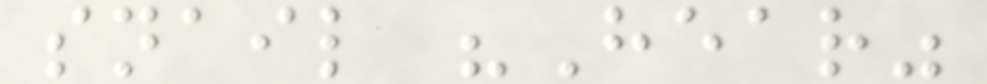snail "Hear"
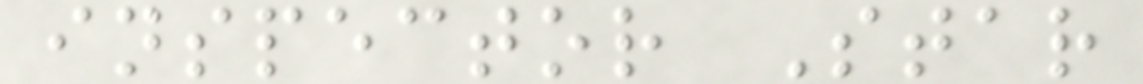inspector Star
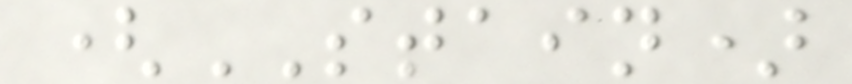(STAIN)
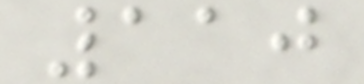110
